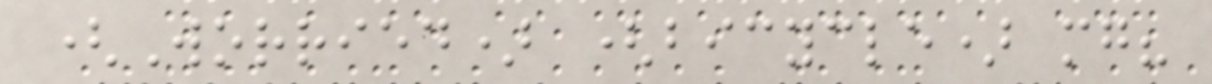(Worried) (bicycle) mg?
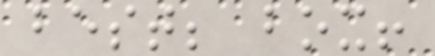best; box!
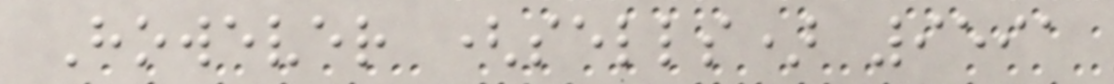However (sells) 9591
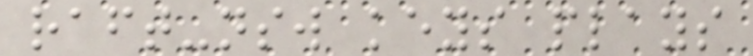raft-nsw keys plays
